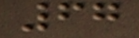67
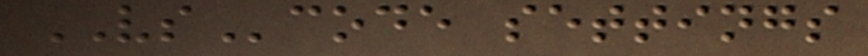VScode settings
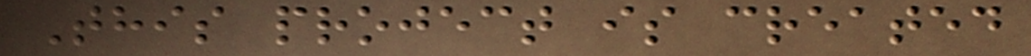This project is created
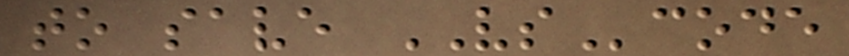to save VScode
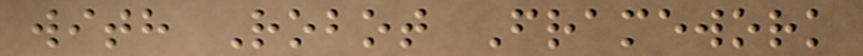with Robot Framework
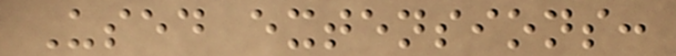Used extensions:
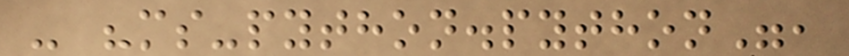- "ms-python.python",
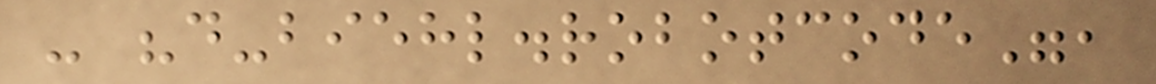- "d-biehl.robotcode",
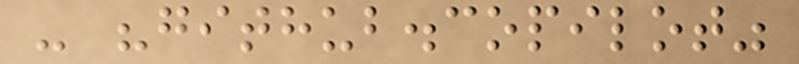- "github.copilot"
